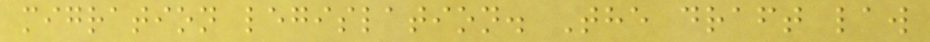migration legislation. The draft law
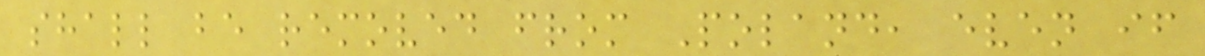shall be removed from Poland, even if
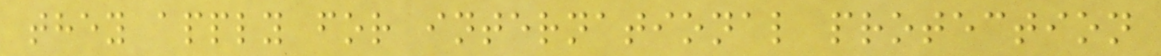they apply for international protection
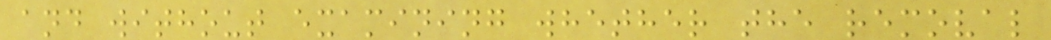and without examining whether the removal
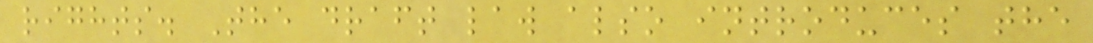rights. The draft law also introduces the
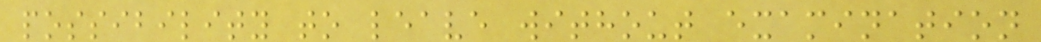possibility to leave without examination
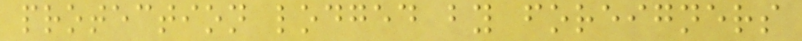protection lodged by foreigners
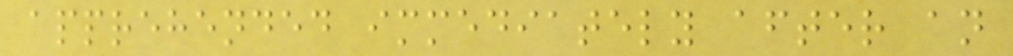apprehended immediately after an
